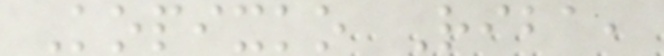Kopixko Riba,
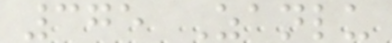375 Zanlu
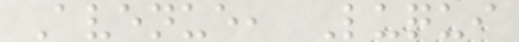Avenue, Luqui
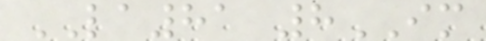LA81 8IM
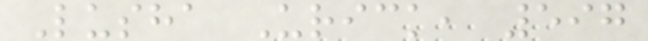Lusha Urick, 597
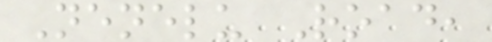Nenelu Road,
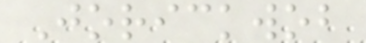Jorickwob
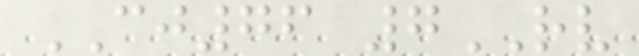CJ76 7RV
